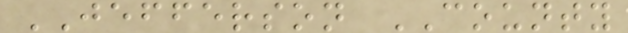JEFFERSON COUNTY
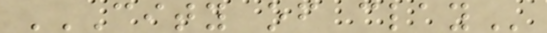CITY OF CLAY
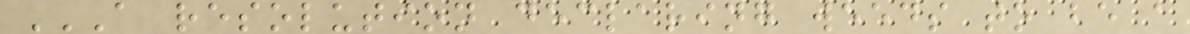A RESOLUTION DECLARING WEEDS TO BE A
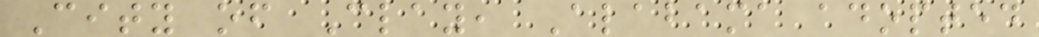City of Clay, Alabama adopted
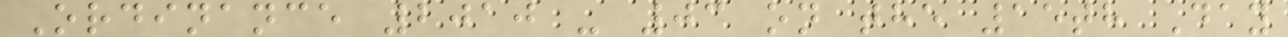Ordinance 2010 - 03 on the 15th Day
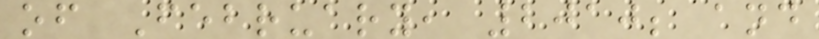of February, 2010; and
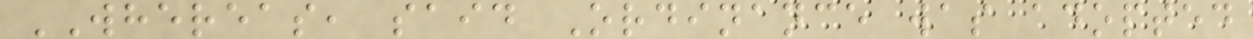WHEREAS, said Ordinance was adopted
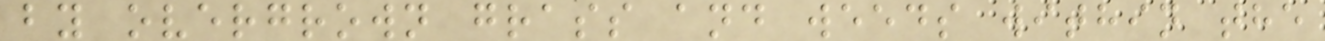by overgrown grass and weeds within the
